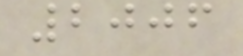2006
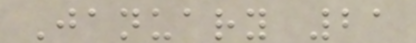January 21
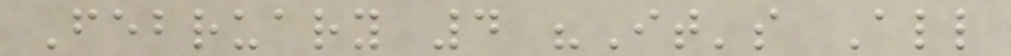February 4 "It's All
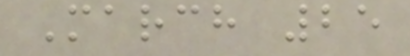March 25
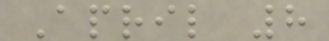April 8
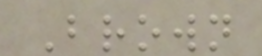Brown
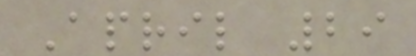April 29
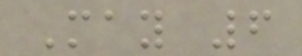May 6
